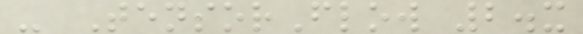- TensorFlow 2.x
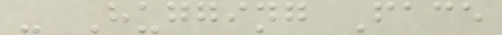- Hugging Face
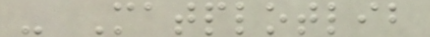- Matplotlib
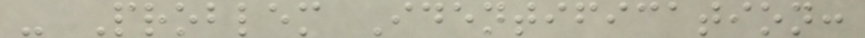- Problem Identification:
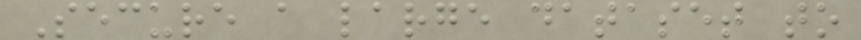Secure a large dataset to
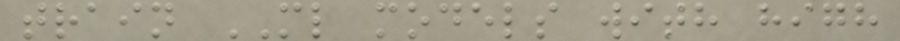train ML models with high
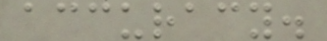accuracy.
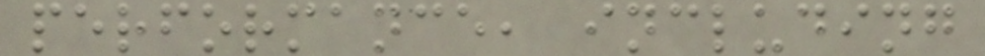performance, including
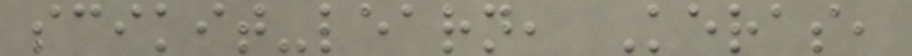scikit-learn, Keras,
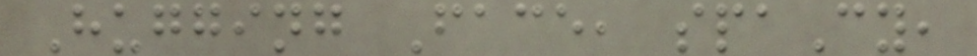Hugging Face, spaCy,
